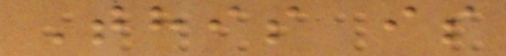This is
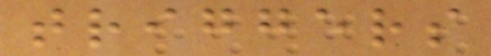triggers
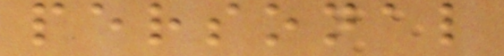personal
